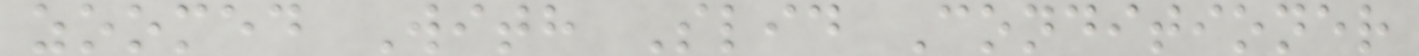zoomed With Slid Conditioner
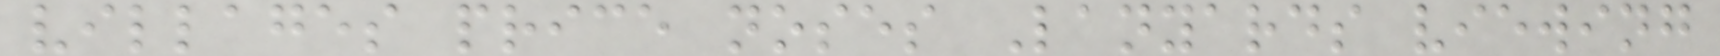villages price noses Lanyards viewing
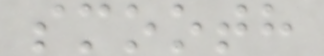smooth
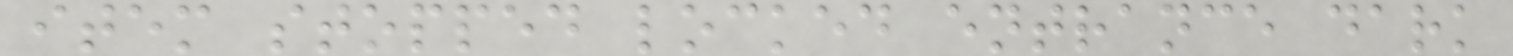item stopped locked entrance dark
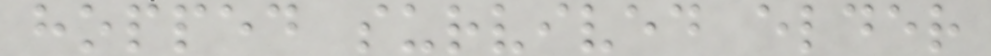hopped survived elder
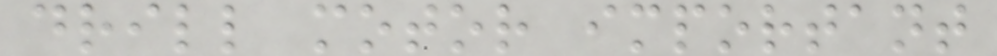drill motor important
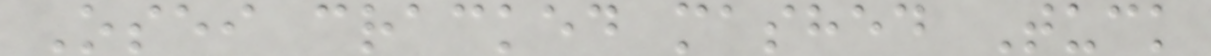Osei cracked mashed Tuck
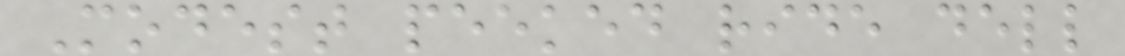Modest peeked ride dell
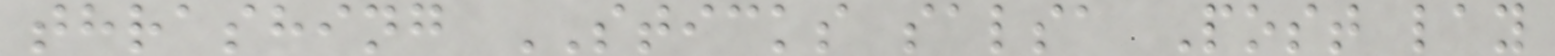thrashing STICKS salsa Post lay
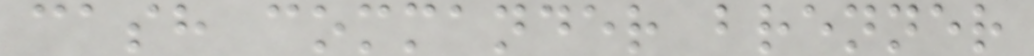cash commander brenner
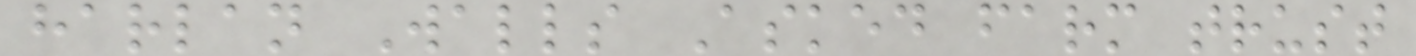harlan Walls Asked farm trust
